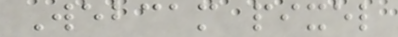Webcam pixel
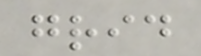grid
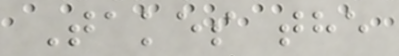Takes the
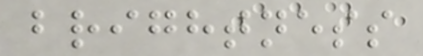brightness
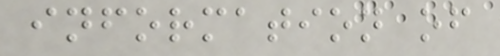information of
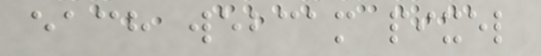each webcam pixel
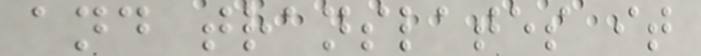and translates it
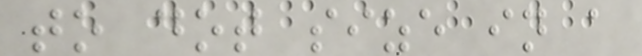to dot size in a
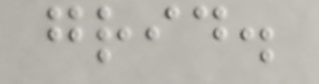grid.
